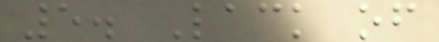5. Lack of
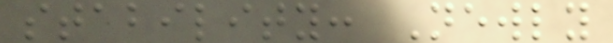stability: Newly
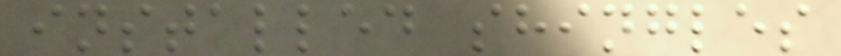installed shingles
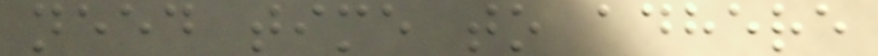need time to adhere
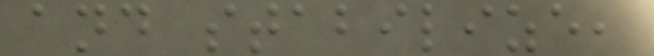and stabilize,
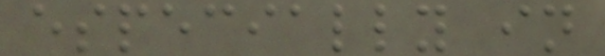especially in
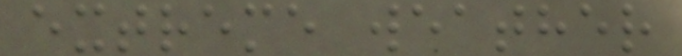extreme weather
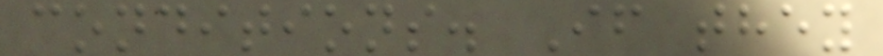conditions. If they
